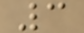3
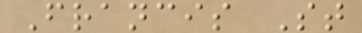Francis St
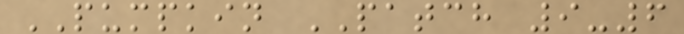PUMPKIN PATCH 9-6
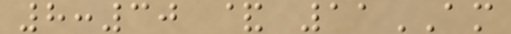8:30 & 11AM
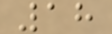18
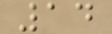14
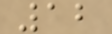12
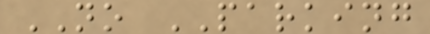NO PARKING
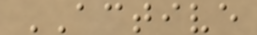ACTIVE
